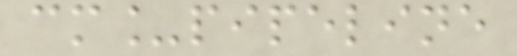cm_pipeline
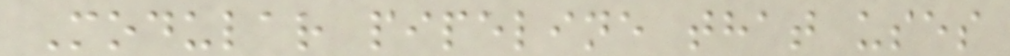Modular pipeline that uses
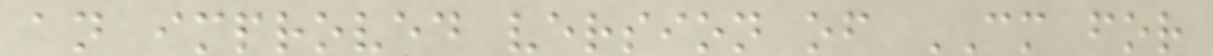an improved version of CM for
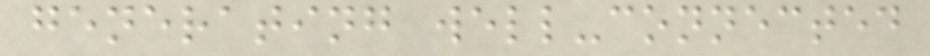generating well-connected
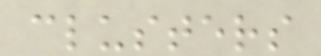clusters
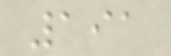191
